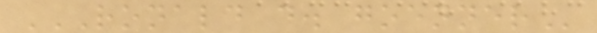RONALD D. GOENNER
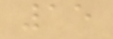15
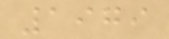1979
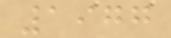1977
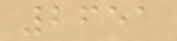2651
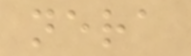nera
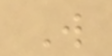W
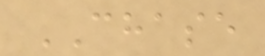CHASE
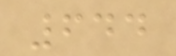644
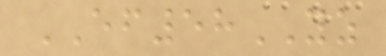EF58YZ
